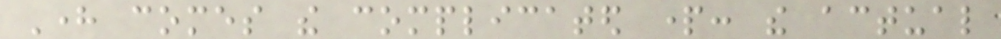Here comes the complicated part: the actual
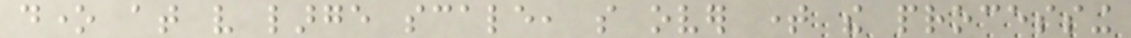done at very large scale, so over time the processing
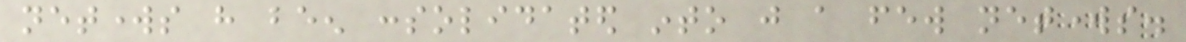networks have been consolidated into just a few networks.
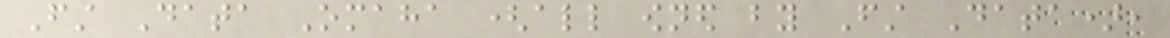First Data Omaha (all owned by First Data),
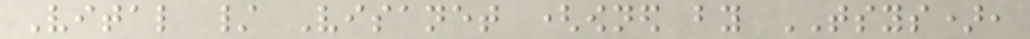Vital / Visanet (owned by TSYS),
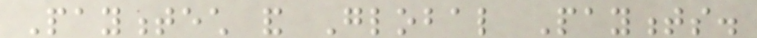Paymentech and Global Payments.
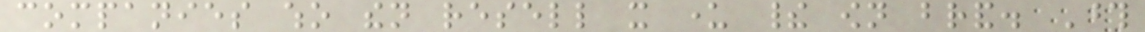companies who then resell it under their own brand. Those
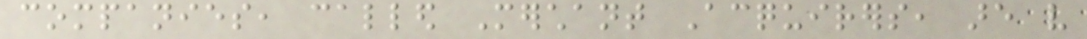companies, called Merchant Acquirers, are very
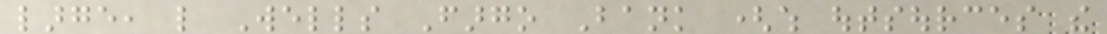large, like Wells Fargo Bank (which outsources the
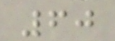60
